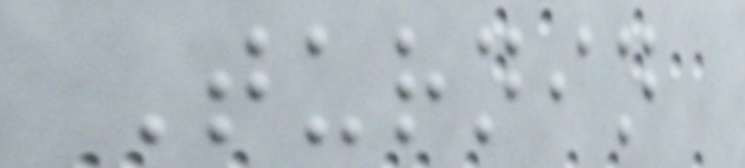Turnin
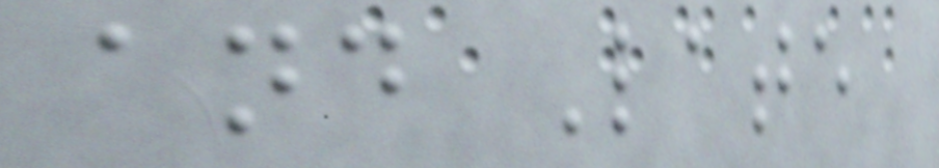and Late
